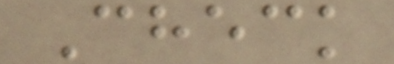Check
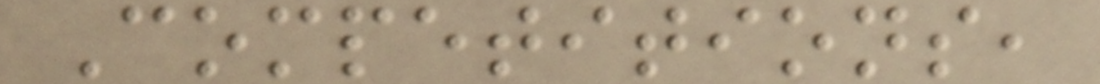Competitions,
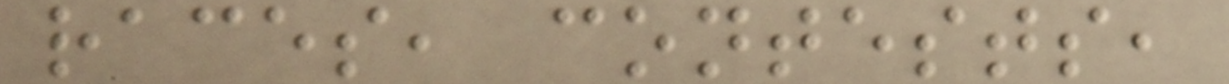races, contests,
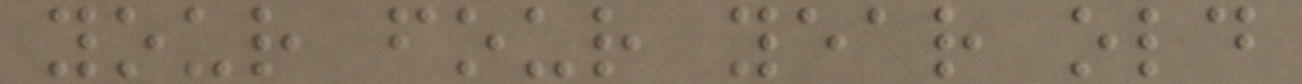your four year old
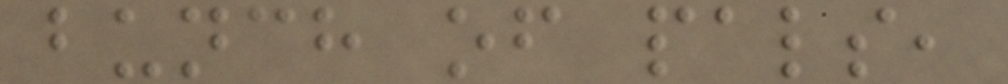bunch of pals,
